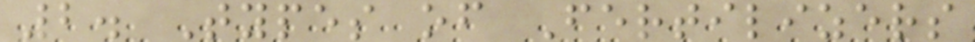2. Types of Fertilizers
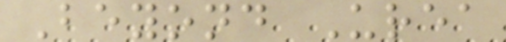Beyond Urea
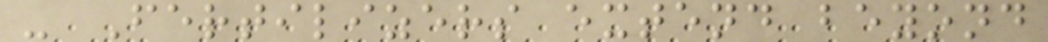- Fertilizers extend beyond
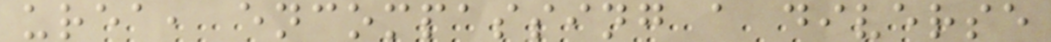urea, encompassing a diverse
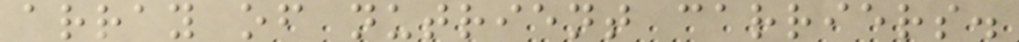array of nutrient carriers.
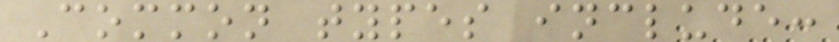Common types include:
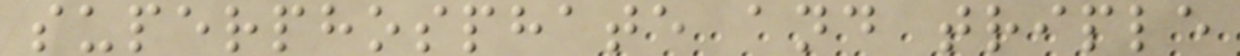superphosphate and triple
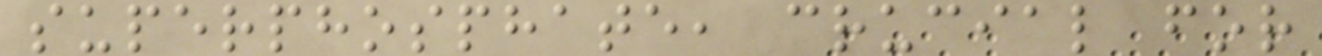superphosphate, crucial for
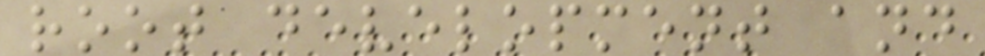root development and
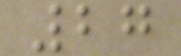27
